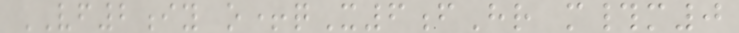VF2iy o+qX6fHr m#m0
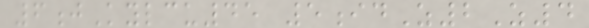6jKylcu45 5idZ2Z4
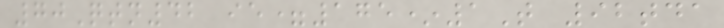70Qtn42 ie=175*1T 92tda
